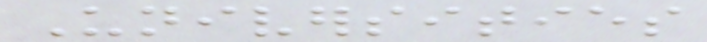Universities
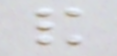and
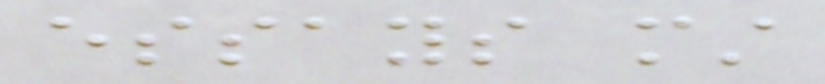essays must
